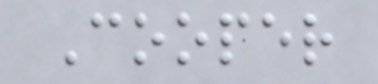Cooper
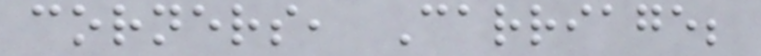corners, Carriage;
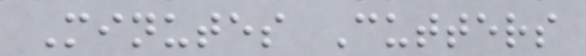Minutes Cutters
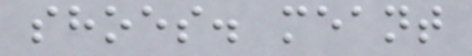shoes. meant
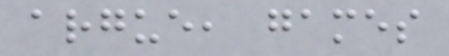argue, games
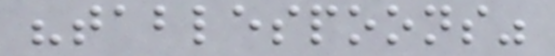"tablespoons"
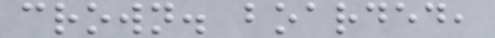crown. boarded,
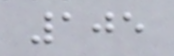105
